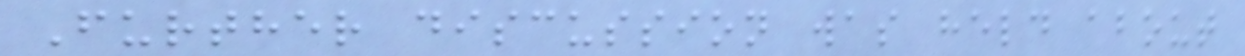Further discussion was held about
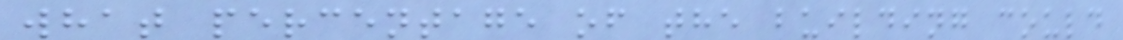what percentage of the building could
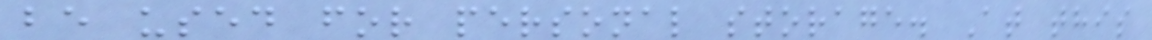be used for personal storage. At this
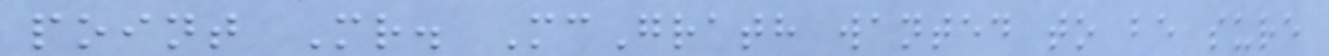point Mr. McGrath wanted to be sure
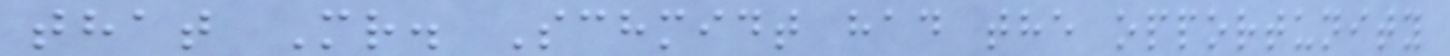that Mr. Schmidt had the opportunity
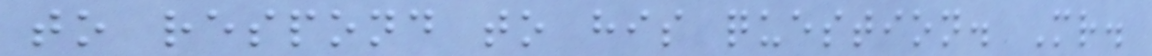to respond to his question. Mr.
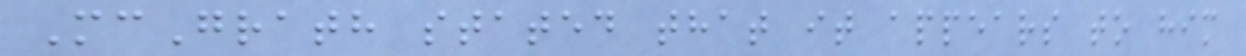McGrath stated that it appears to him
